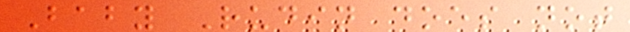Baby Rudin does not
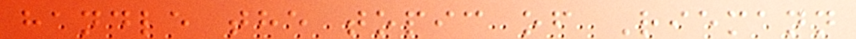handle the topic of Riemann
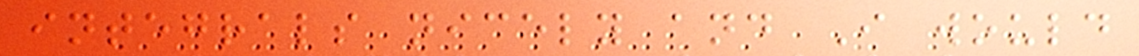integrals nicely and I would
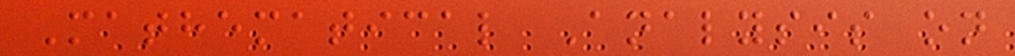Mathematical Analysis on
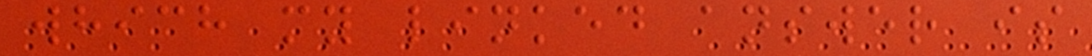which my linked answer is
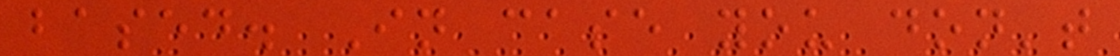based. In case you don't
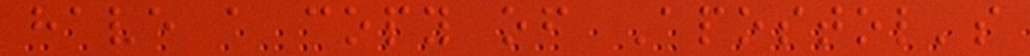have a copy of Apostol's
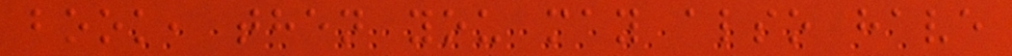book, then you may also have
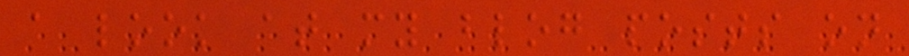a look at my blog posts on
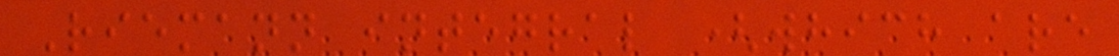Riemann integral (which are
